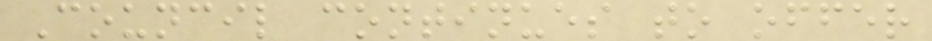Council continues to offer
